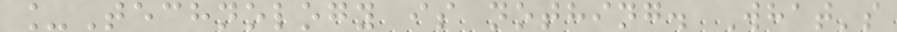_Technology is nothing. What's
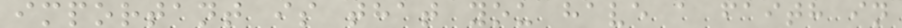important is that you have a faith in
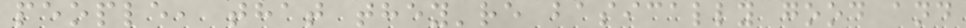people, that they're basically good and
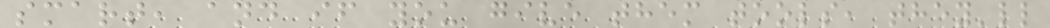smart, and if you give them tools, they'll
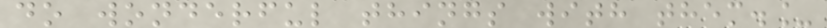do wonderful things with them._
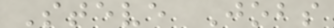Steve Jobs
